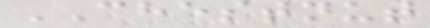CHESTNUT
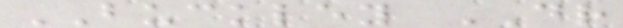BUCKLEY DR
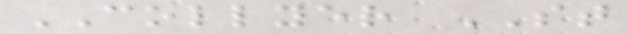COLLYER ST
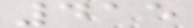415
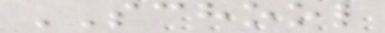SCHOOL
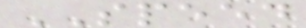SPEED
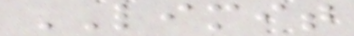LIMIT
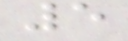5
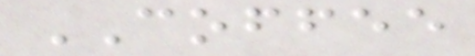COFFEE
